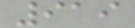919
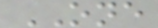ONE
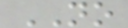NO
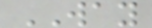WAY
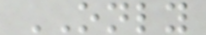ONLY
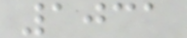1031
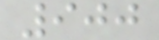900
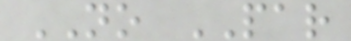NO PAR
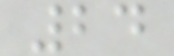24
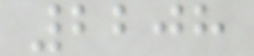2208
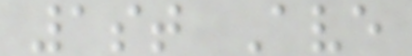1st Ave
